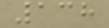138
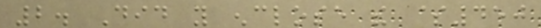2. Did you enclose the $450
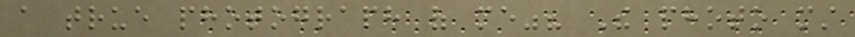a true photograph of me"? The photo must
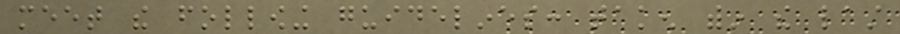meet the following guidelines: taken within the last
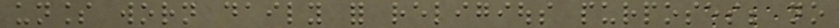unless worn daily for religious purposes; no
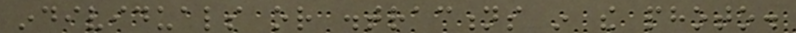individuals or distractions in the photo.
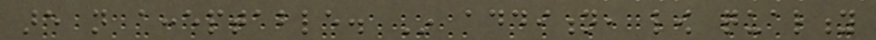are not acceptable. In addition, low quality
